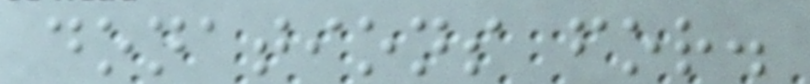donations for.
